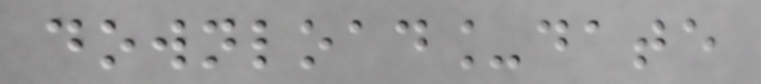download_date
